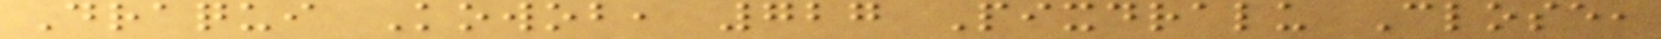Draqui Kowob, 727 Pixdralu Close,
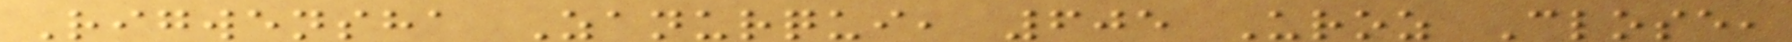Rigwensha Zanurqui, 605 Uroz Close,
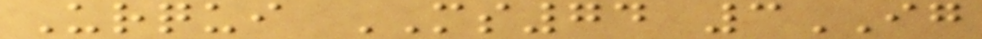Urqui MS74 3IG
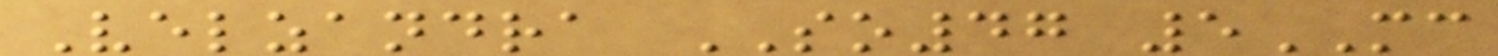Velzandra SO47 5MC
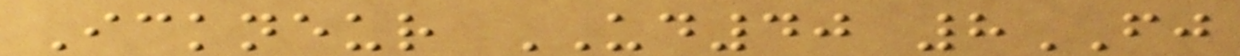Ickneur UD40 8FJ
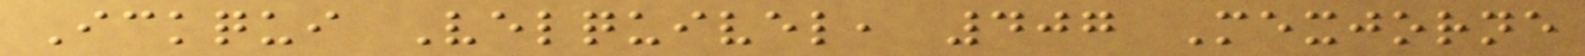Ickqui Velquivel, 407 Mexjorne
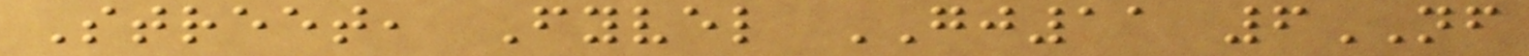Street, Fyvel GJ11 6NF
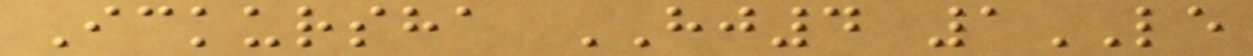Ickursha HJ4 1LE
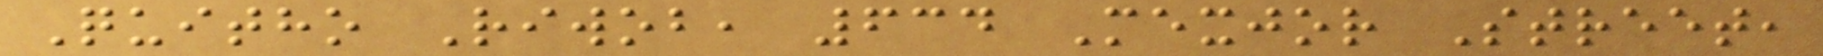Quitho Riwob, 634 Mexjor Street,
